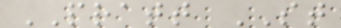PRATT ST
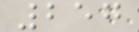257
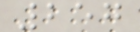257
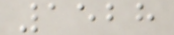1528
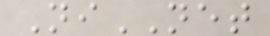NiNET
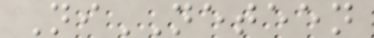NiNETEEN
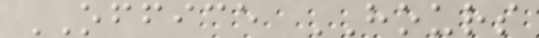OFFICE HOURS
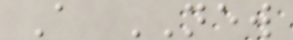A NEW
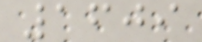1609
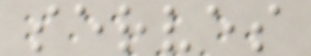serves
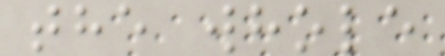the whole
